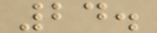24.
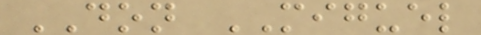DON MIGUEL
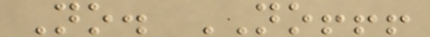No. NO!!!
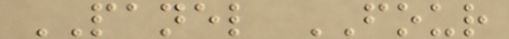PANEL FOUR
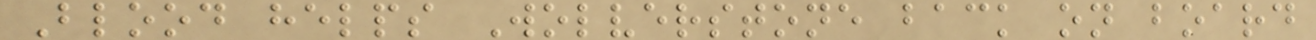Blood helps Wolverstone back on board
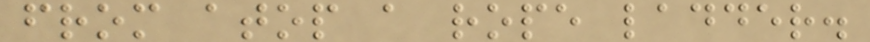from atop a rope ladder.
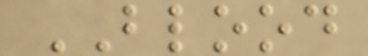BLOOD
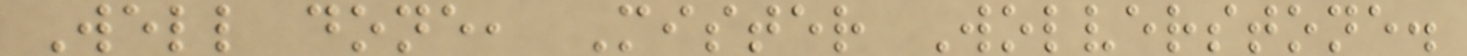Well done, Mister Wolverstone.
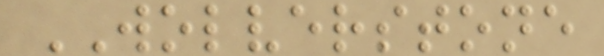WOLVERSTONE
